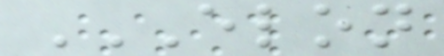ELON
